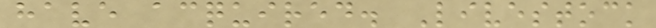have acquired. Livestock
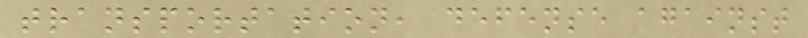transportation, defense against
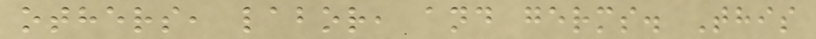others, labor, and germs. This
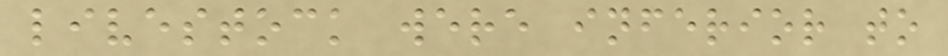livestock were inferior to
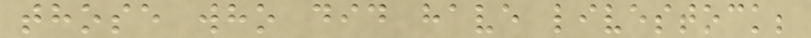those who did have livestock;
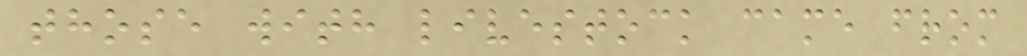those with livestock came from
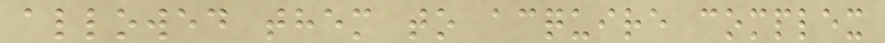allowed them to acquire complex
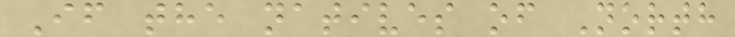If the natives of North
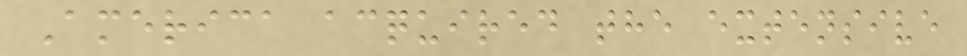America acquired the extensive
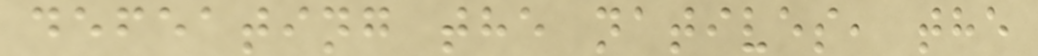defeating the natives, the
